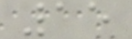15
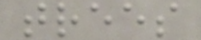trees
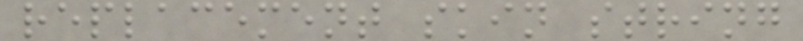replacement skin string
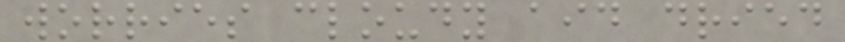worries cloudy aid dried
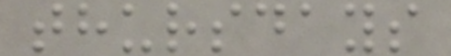thursdays
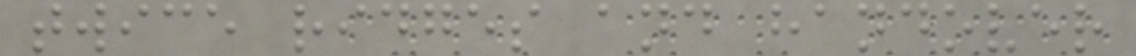twice ridges and handover
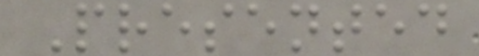Presented
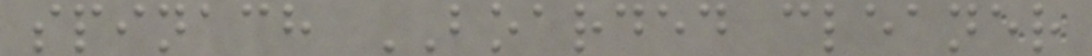spinach BOARDED cleaner
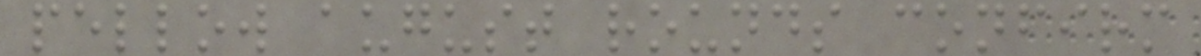pellow august rounds confirm
